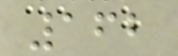162
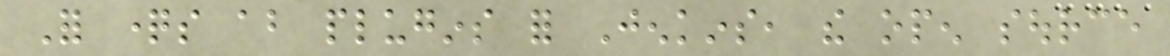For questions about plugins for Jenkins, the open source
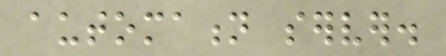automation server.
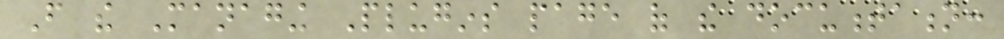From the Managing Plugins page of the documentation:
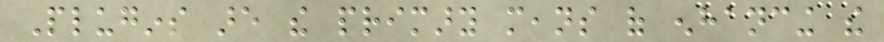Plugins are the primary means of enhancing the
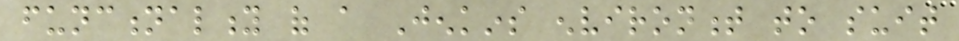functionality of a Jenkins environment to suit
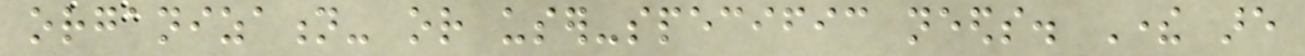organization- or user-specific needs. There are
